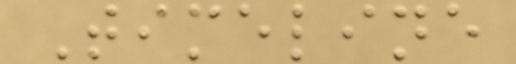Timeline
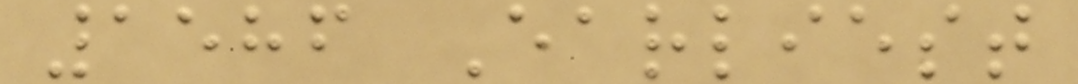1586 Earliest
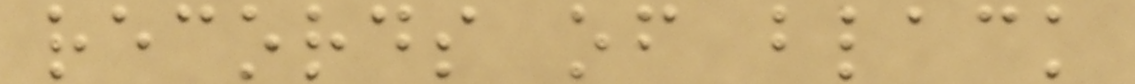records of black
